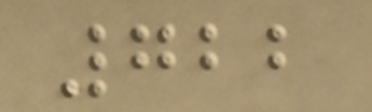722
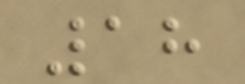18
